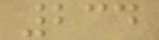234
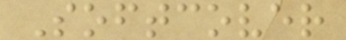Softcover
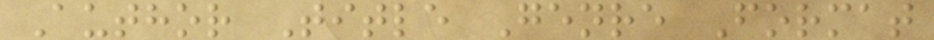Author Title Genre Format
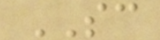SC
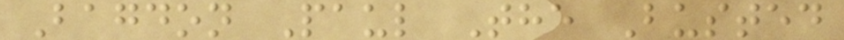Bagdon Paul The Busted
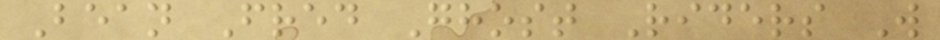Bean Fred Ghost Riders W
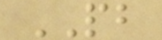PB
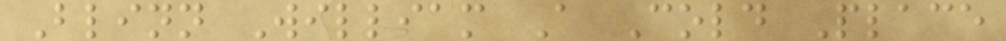Blinn William A Cold Place
